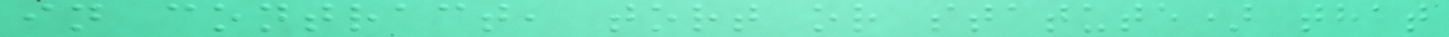in contract, tort or statute) that
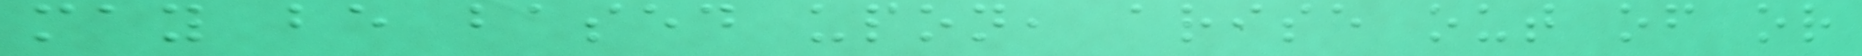may be based upon, arise out of or
